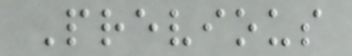Previous
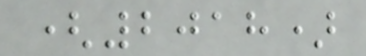(2018)
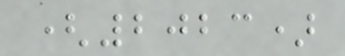(2023)
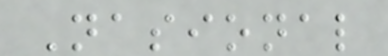Nasional
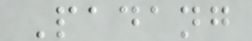Padang
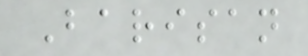Barisan
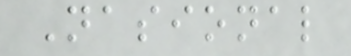Nasional
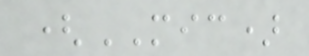(MIC)
